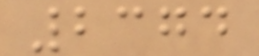2374
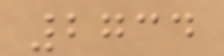2734
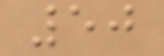50
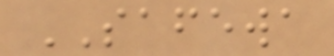SAFEWA
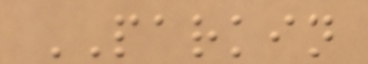PARKIN
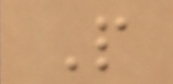P
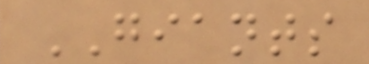GIANTS
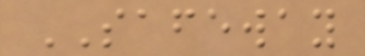SAFEWAY
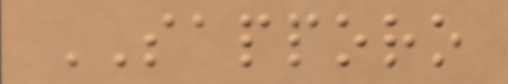SAPPORO
